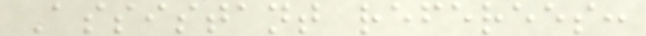Assistant referees:
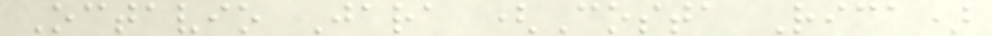Octavio Jara (Costa Rica)
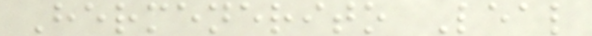Hermenerito Leal
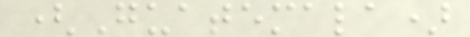(Guatemala)
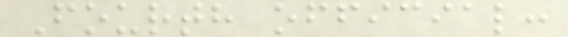Fourth official:
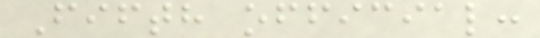Fifth official:
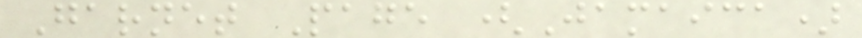Garnet Page (Jamaica)
